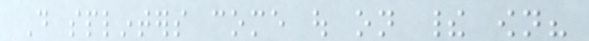Do splinters come out on their own?
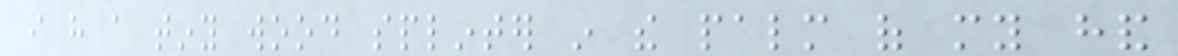i have a tiny wood splinter in the palm of my hand
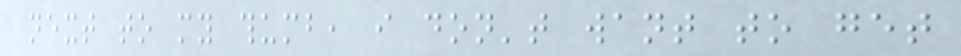next to my thumb, i don't want to get
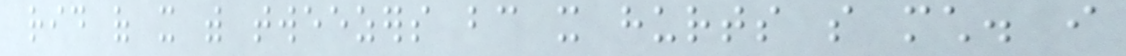rid of it with tweezers bc it hurts so much. i
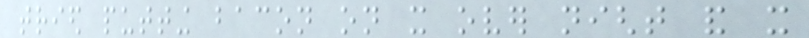tried putting bacon on it over night and it
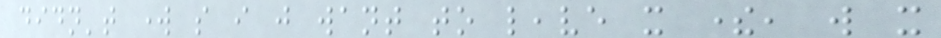didn't work so i just want to leave it there, will it
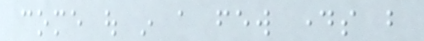come out in a few days but
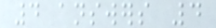4 answers 4
